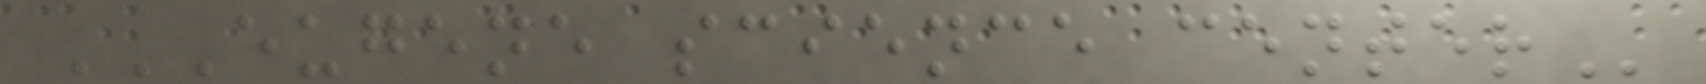EUGENE SCIENCE CENTER
